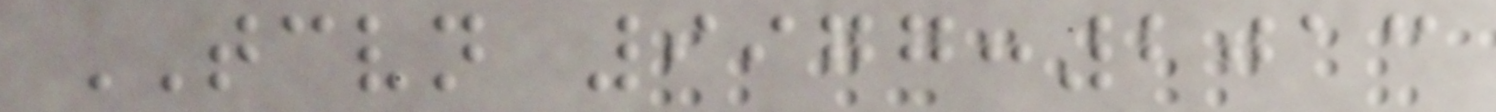TCVN 9977:2013
